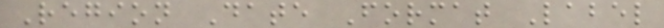Region Date Format Label
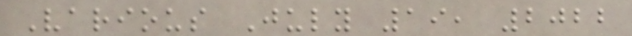Various July 19, 2022
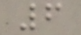6
